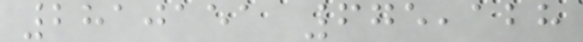2810151 675,128
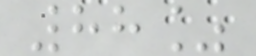88%
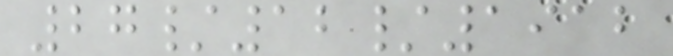27/12/1912
